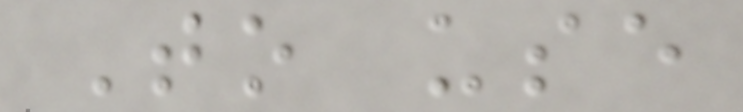To use
